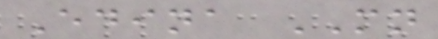Edina MN
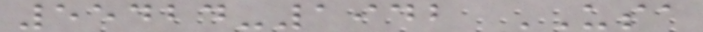55424-1942 USA
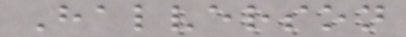Halverson
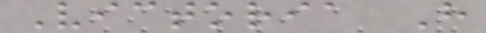Victoria H
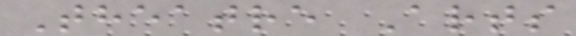Theatre Arts
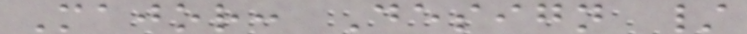Major: Design /
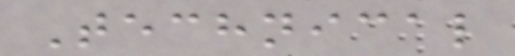Technical
